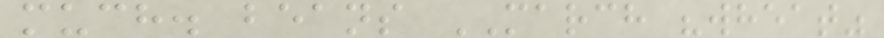much. beans MARCH "wheat"
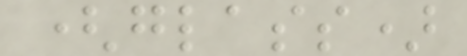(glass)
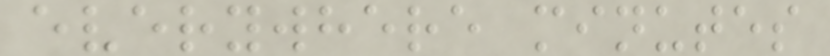everywhere minutes
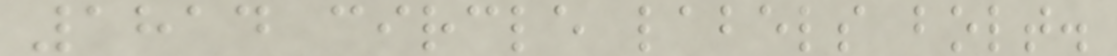1814 circle labels bolt.
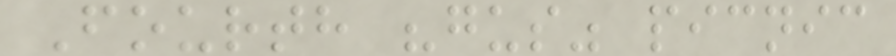Fourth "gus" picnic
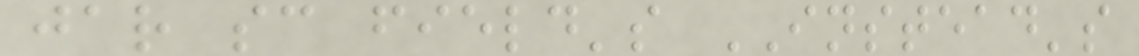jar sc field's INSTEAD's
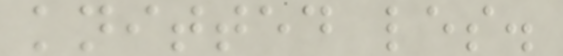knitted les.
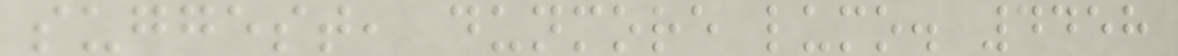suggest, dunmore lumo. 4458
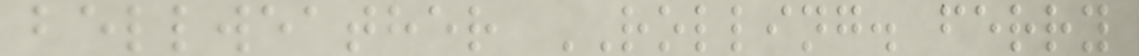bellweather ROLLING. ferry
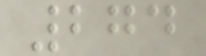274
